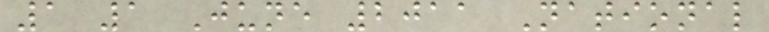1 1 June 2011 National
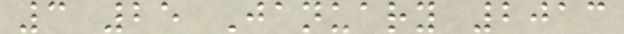3 25 January 2013
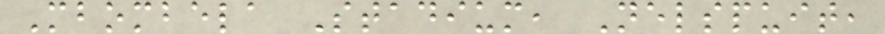Mbombela Stadium, Nelspuit,
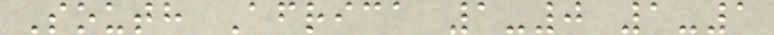South Africa 1-0 1-1
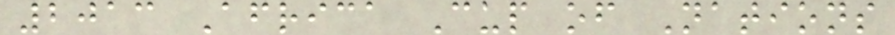2013 Africa Cup of Nations
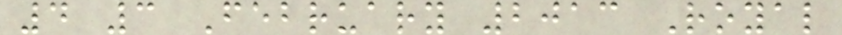4 3 February 2013 Royal
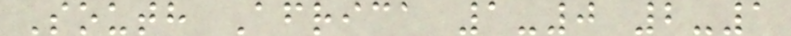South Africa 1-0 2-1
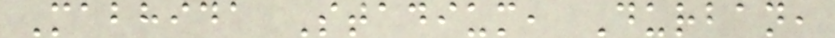Mabhida Stadium, Durban,
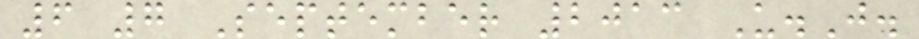6 7 September 2013 U.J.
